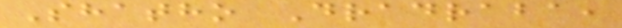Shatho Dradraba,
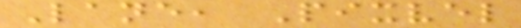Lane, Pixvel
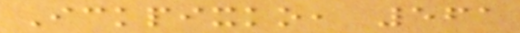Ickpixko, 561
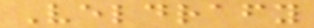Veldrafy
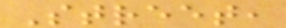Street,
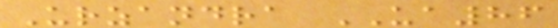Urzandra UA86
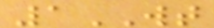1WT
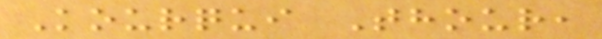Kourqui Thour,
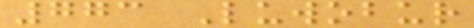773 Luwobur
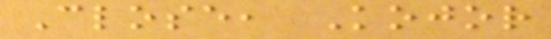Close, Kojor
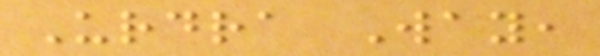Urdra Way,
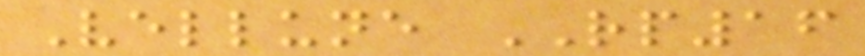Vellune RP16
